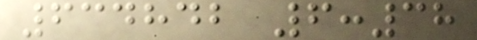634842 6:38
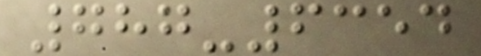787-6354
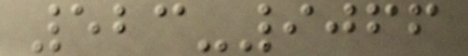523-9066
